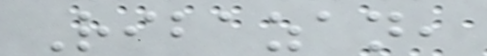Ribazan,
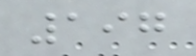197
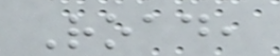Road,
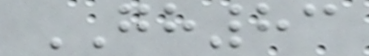GH83
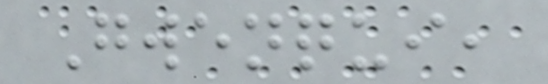Gwenqui,
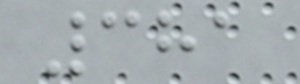381
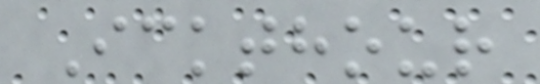Ickthour
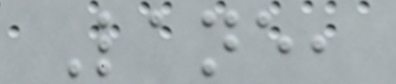Lane,
